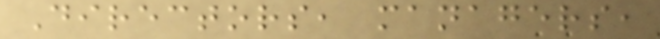Directors, managers,
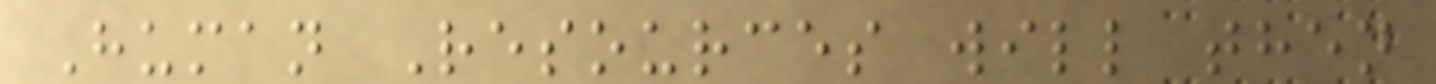Human Resources will then
